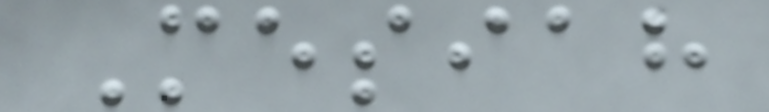Mesiah
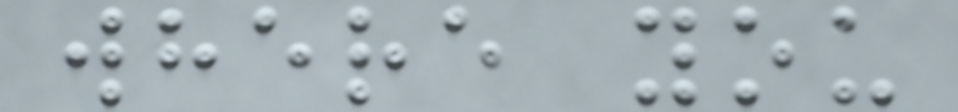where you
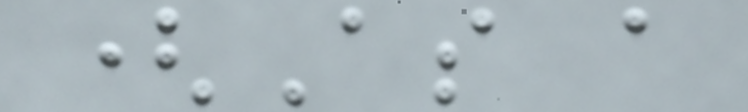(As a
